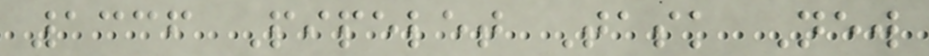1336 Pipelet Task New
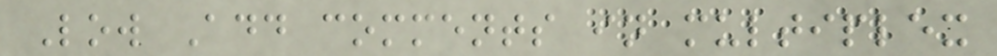Low Add comments in multiplex
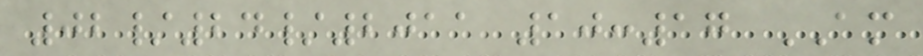02/24/2011 10:17 AM
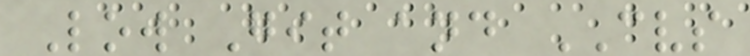Low Git and CVS
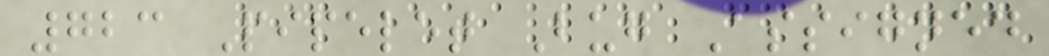723 Pipelet Bug Assigned
